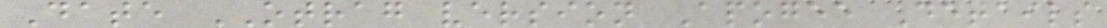Date OTRAG version Apogee Details
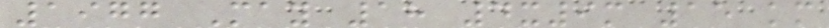1977 May 18 4x9m 15 km
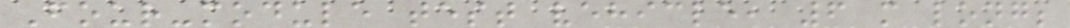Four-module test vehicle, 6 m long;
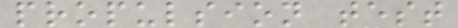propulsion test
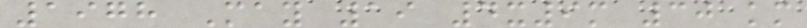1978 May 19 4x9m 30 km
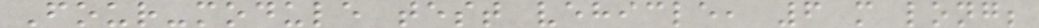Four-module test vehicle, 6 m long;
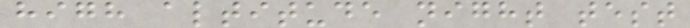high altitude night test
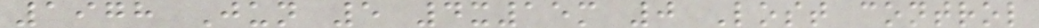1978 Jun 5 4x15m 0 Lost control
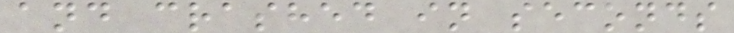and crashed in seconds
